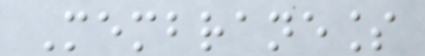Membraneless
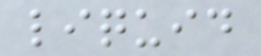liquid
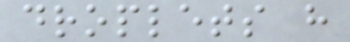droplets have
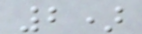2)
